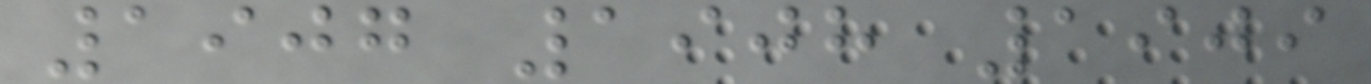1907 1908 1909
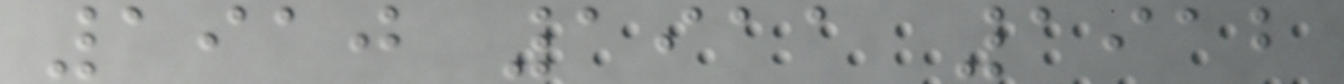1910 1911 1912
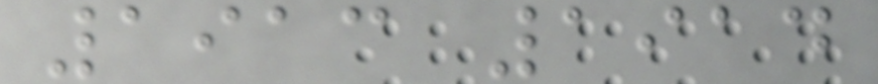1913 1914
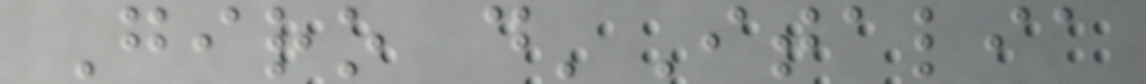Giro d'Italia
